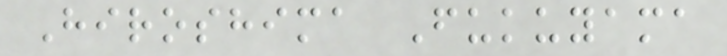Hiroshima Fukuyama
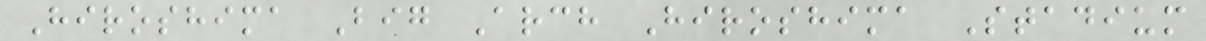Hiroshima Big Arch Hiroshima Stadium
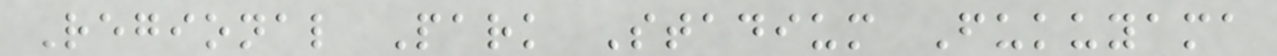Regional Park Stadium Fukuyama
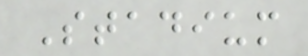Stadium
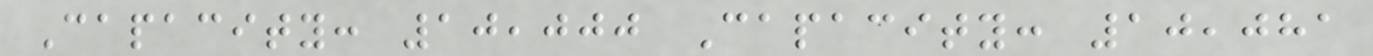Capacity: 10,000 Capacity: 10,081
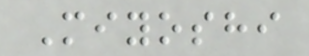Miyoshi
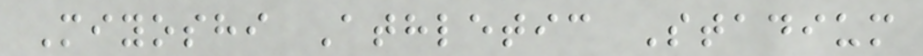Miyoshi Athletic Stadium
